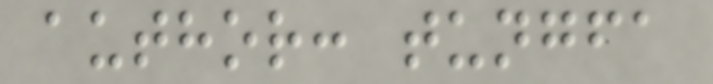author: tungfa
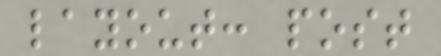layout: post
